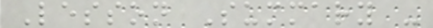Lesson Summary -
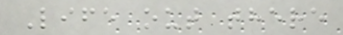Life out there
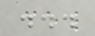...
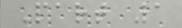Part 1
